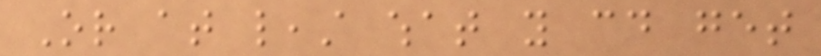Or at least what you could get
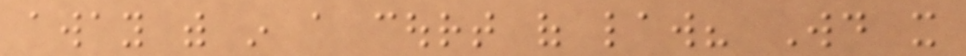away with in a court of law? Would it
